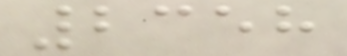2358
